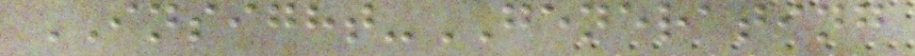INSIGHT-GENERATING
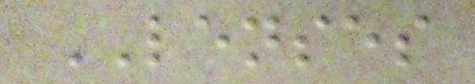LENSES
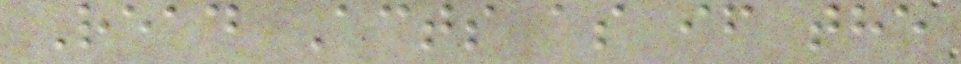Read Acts as if the
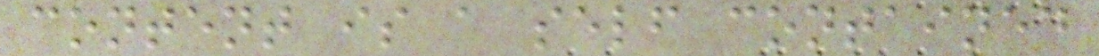content is a self contained
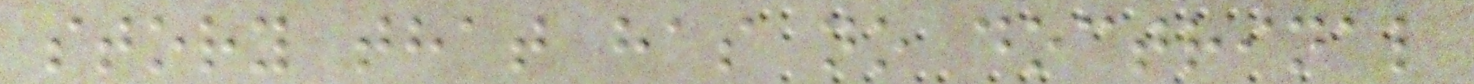story that has no doctrinal
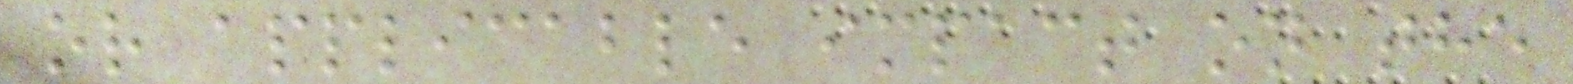or applicable impact on the
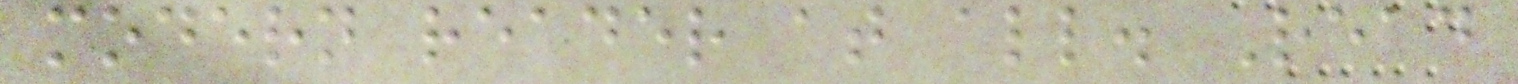modern reader at all. Read
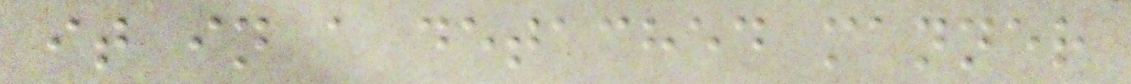it in a detached manner
